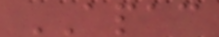APAC
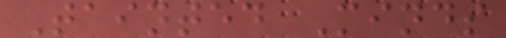Tainted Minds
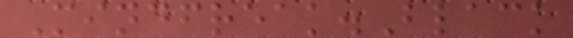Mindfreak.Black
